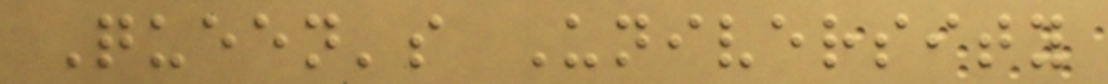Queen's University
